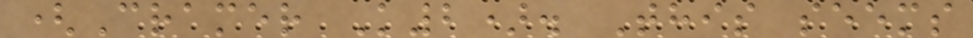(Cramer K2). This seems
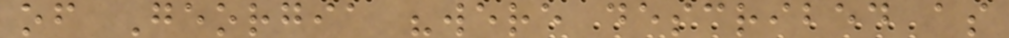of Georgia "were described as
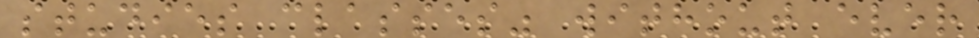studies classes" without ever
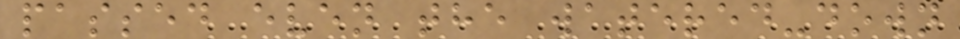passed even the watered-down
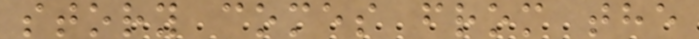story comes from the
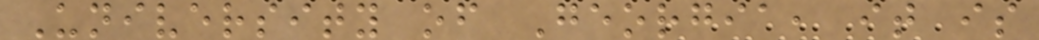University of Georgia, it is
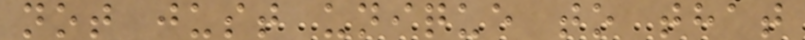not just unique to that
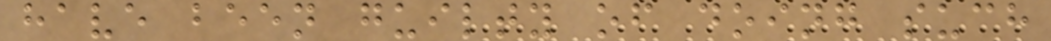have been guilty of doing such
